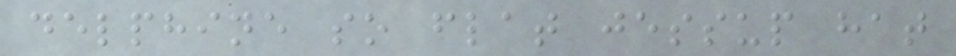delphine so flat jessup hat
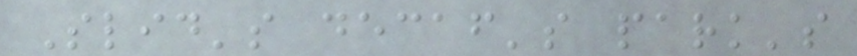Slid's decaf's park's
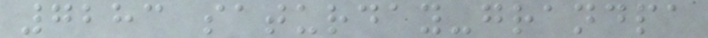7283 saturday-grandpa
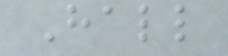Hall
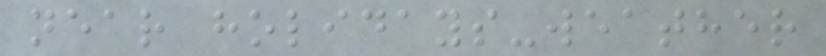near holidays-weather
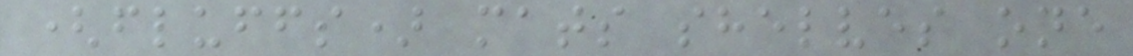(fluffs) mats shelves one
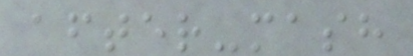after-mash
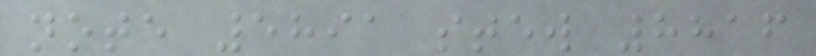note 5891 stew 8816
